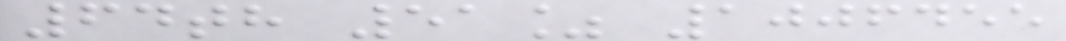64th 51% 1006455
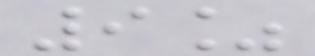9%
